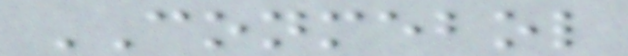CONMEBOL
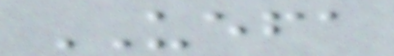UEFA
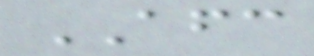AFC
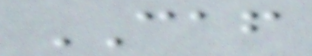CAF
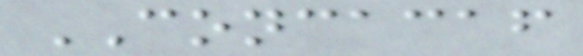CONCACAF
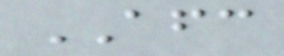AFC
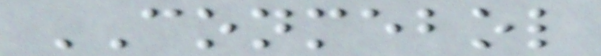CONMEBOL
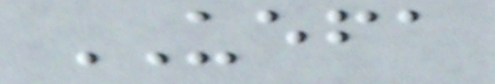UEFA
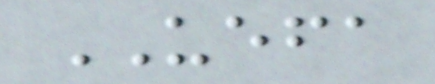UEFA
